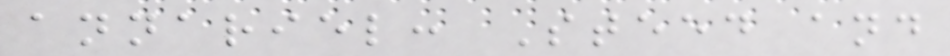annariel: Steed and
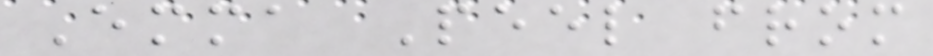Emma Peel from
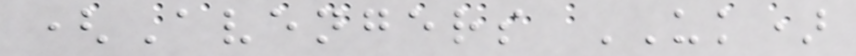(Avengers UK)
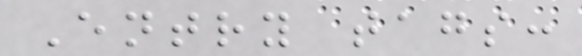Entry tags:
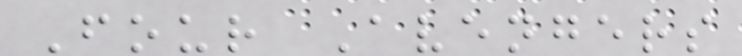Four Avengers
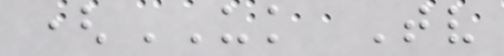(UK Tv
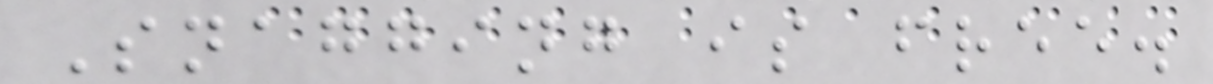Snagging is free.
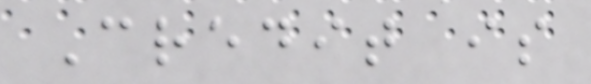Credit is
